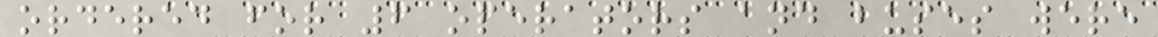ordered for 6 operators and buses were
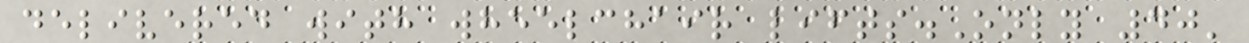delivered with wheelchair lifts.Only 40'
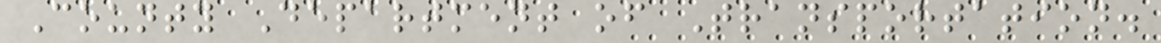County Department of Transportation.
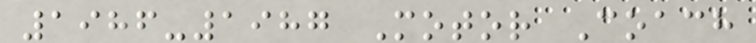1986-1987 Motor Coach
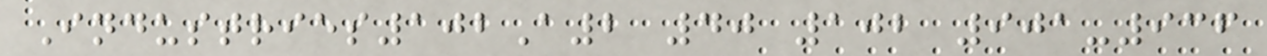Industries102A2 40 102 901-936
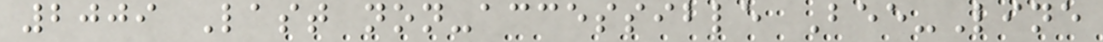2009 Last non-accessible Bee-Line
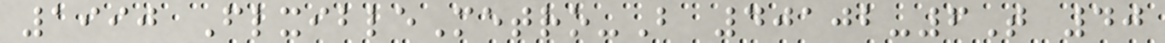1990 FlxibleMetro-B 40102-6T 40
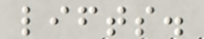lifts.
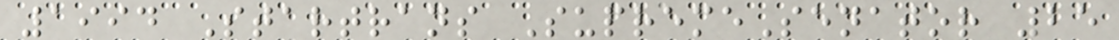1994 Startrans SupremeSenator 25
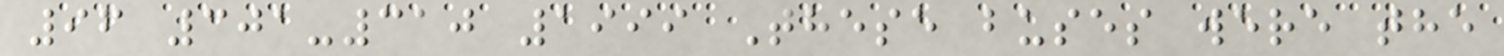96 301-310 1999 These buses were the
